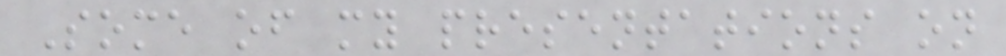Some of my presentations on
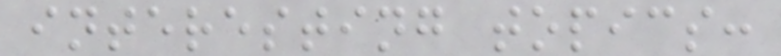interesting topics:
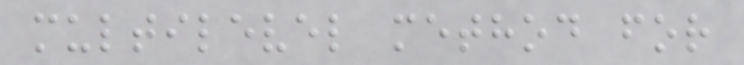multilevel method for
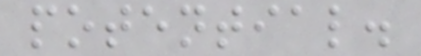potential.
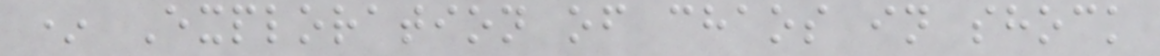* Exploration of chaos in shock
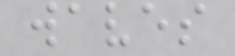waves
